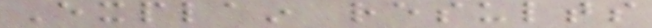Explain results
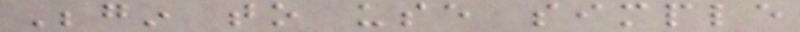Begin to use simple
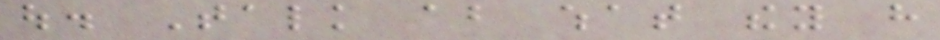out. Talk about what they have
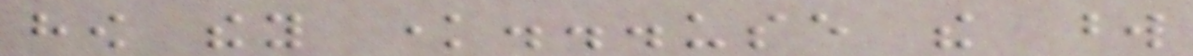how they know...use the word
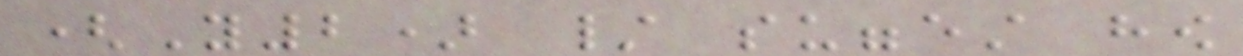(Y2) / suggest how
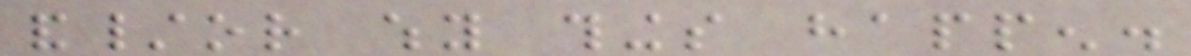and/or why things happen.
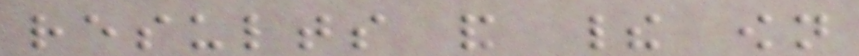results and their own
